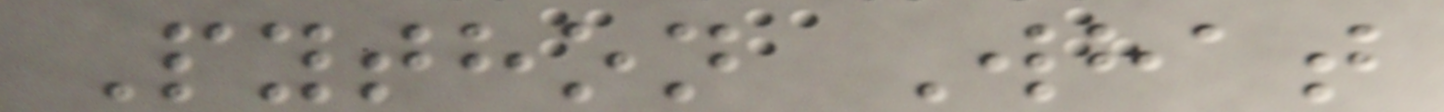Python What
